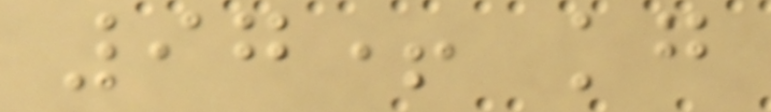97+ kg
